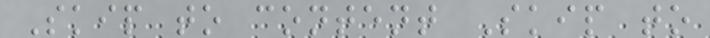Skip to content Skip to
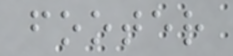footer
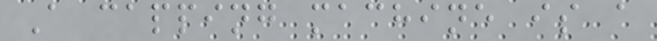A capping machine is a
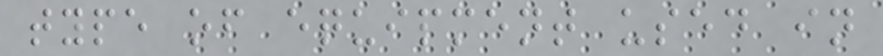type of equipment used in
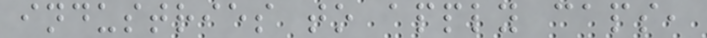industries to apply caps,
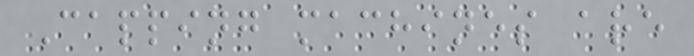Capping machines are
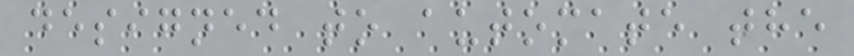designed to automate the
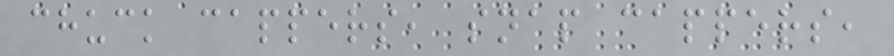chuck cappers, snap cappers,
